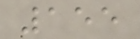155
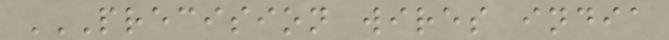PRECISION WIRES INDIA
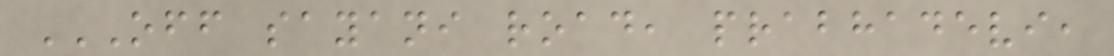OFF SAYANI ROAD, PRABHADEVI,
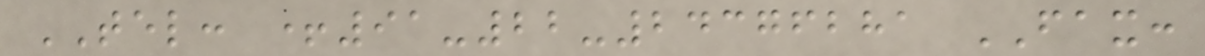TEL: +91-22-24376281 FAX:
